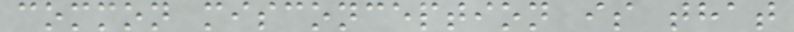common misconception is that
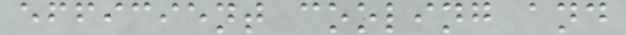efficient cooling and
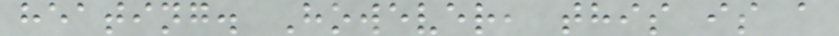heating. However, this is a
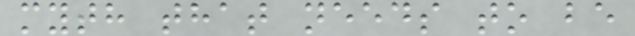myth that needs to be
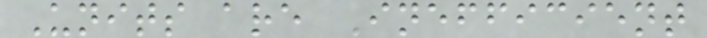Units are Inefficient
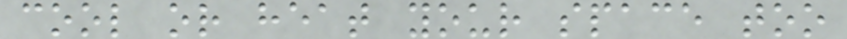cool or heat your space too
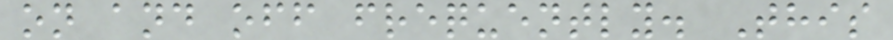on and off frequently. This
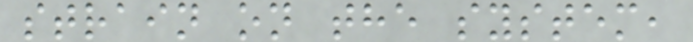strain on the system,
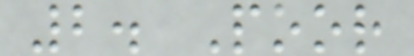2. Poor
